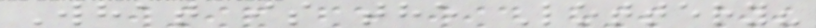What is the Lottery?
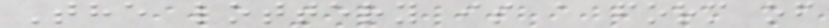The lottery is a form of
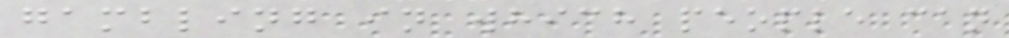gambling in which people can
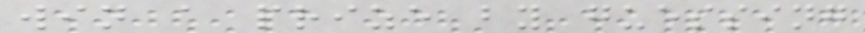win a prize by guessing
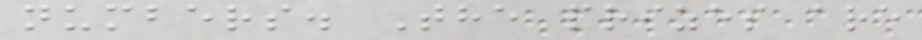numbers. The prizes are
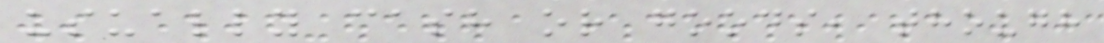usually cash or goods, though
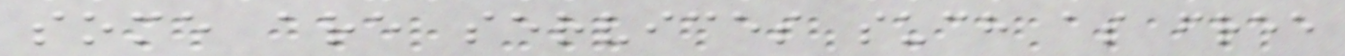some are services such as free
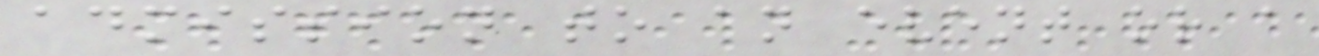admission to an event or a
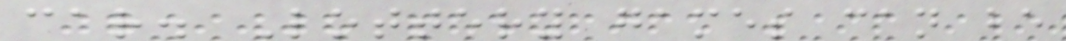car. Lottery games can be
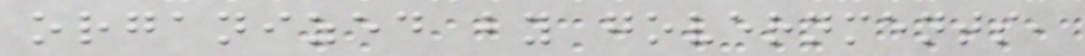organized by governments,
